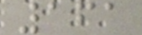161
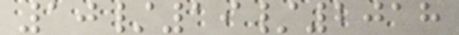10/19/2018
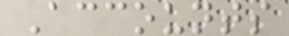Accounts
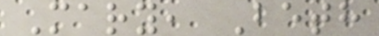Mary, Beth
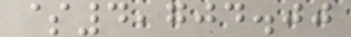$4,704.00
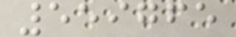559765
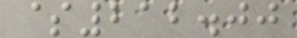$212.00
